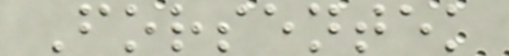Forsentek
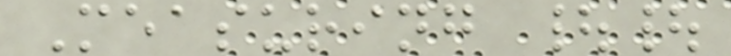Measuring ||
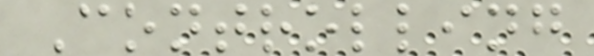Controlling
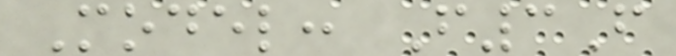Model: F3F
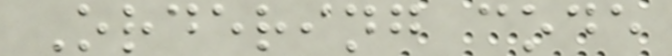Ordering code
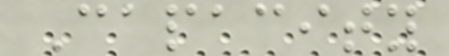Capacity
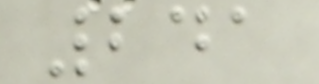241
